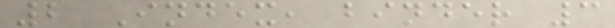2 Index, binder 3
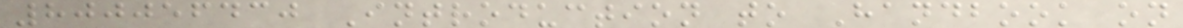800056430 Introduction to Handbook on
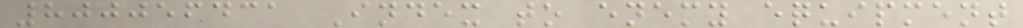800056431 Index to enemy equipment
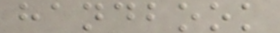handbook
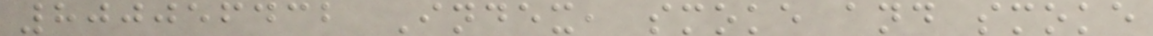800056432 Index, smoke and smoke
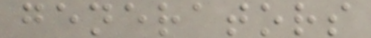generators
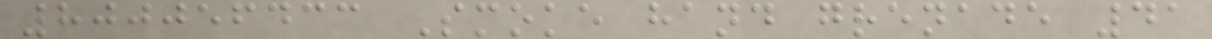800056433 Smoke hand grenade 41
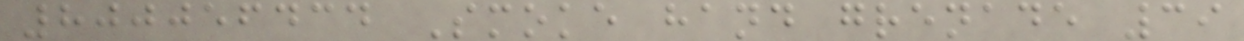800056434 Smoke hand grenade 39
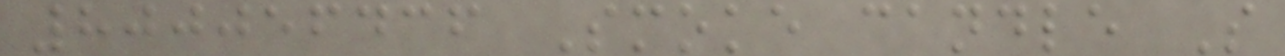800056436 Smoke candle S
